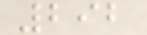292
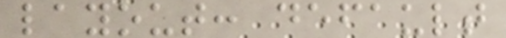layout: default
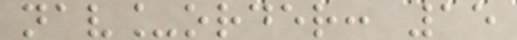nav_order: 15
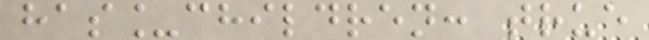has_children: true
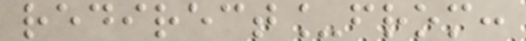redirect_from:
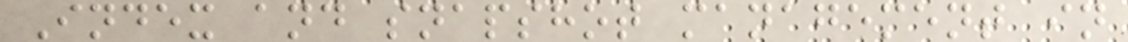Index and snapshot management in
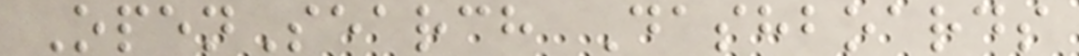OpenSearch Dashboards
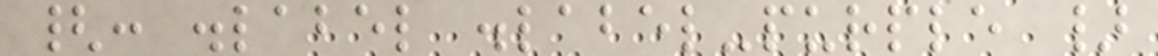{: .label .label-purple }
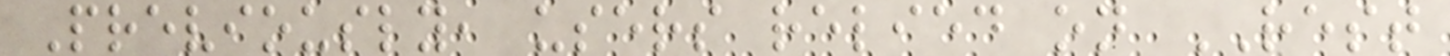Previously, users relied on REST
